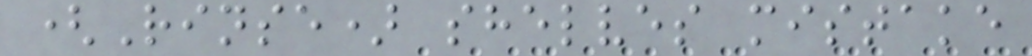(Rinse) shelves mistake
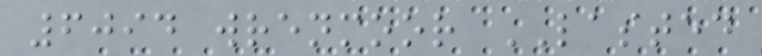6094 wrenmoor LASTED
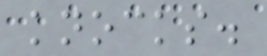knocks.
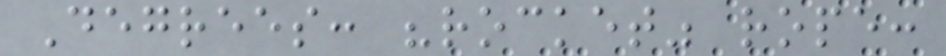Degrees: "rocket" rope:
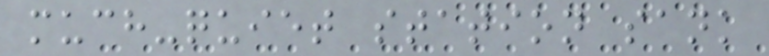much-quiet station sank
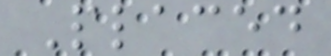Placed
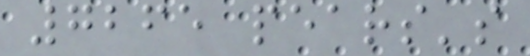7265 pears's
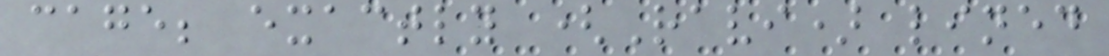cage; exactly (Ravi) lined
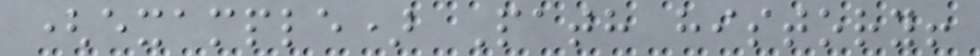(example) Path history!
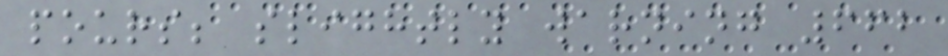pours; slightly warning 662
